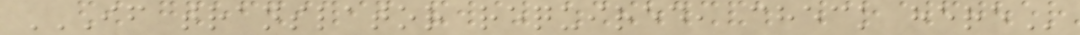IF TRANSLATOR REQUIRED, CHECK HERE
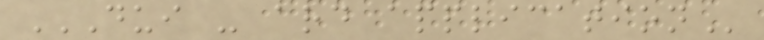DUI - ARD APPLICATION
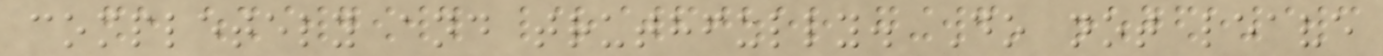completely and truthfully. Do not leave
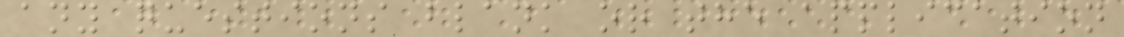any questions blank or the application
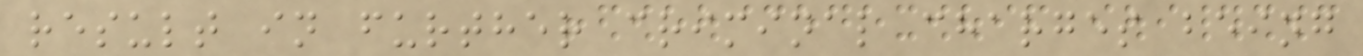result in further criminal charges being
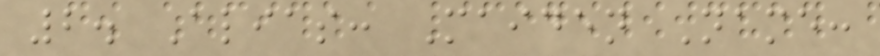2. Alias: Maiden Name:
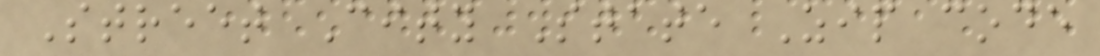Street City State Zip code
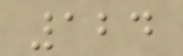124
